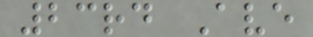23rd Ave
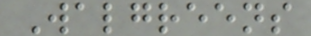Walgreens
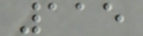115
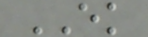EK
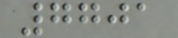7701
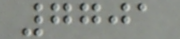7701
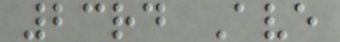23rd Ave
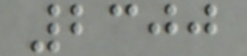2300
